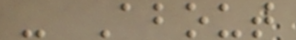- About
